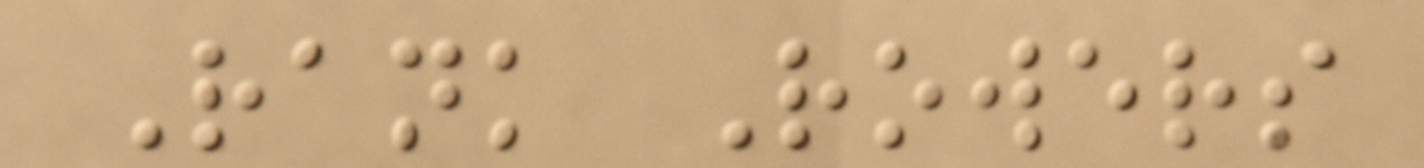Rank Rowers
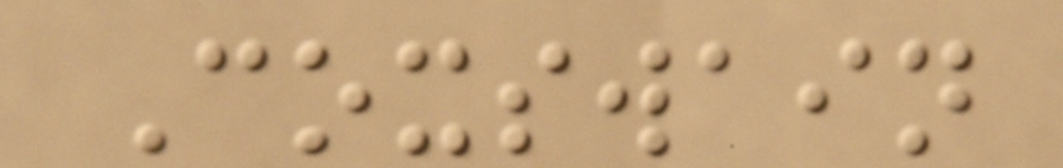Coxswain
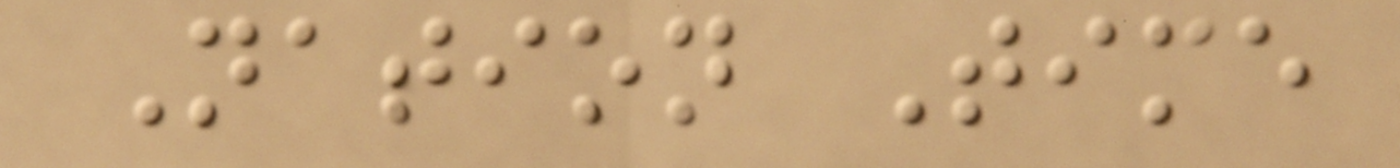Nation Time
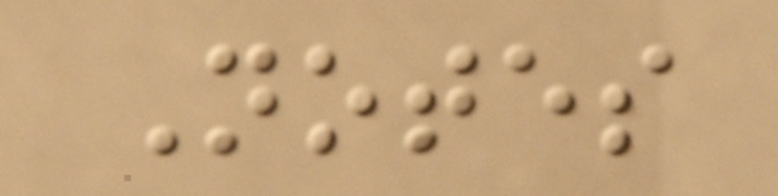Notes
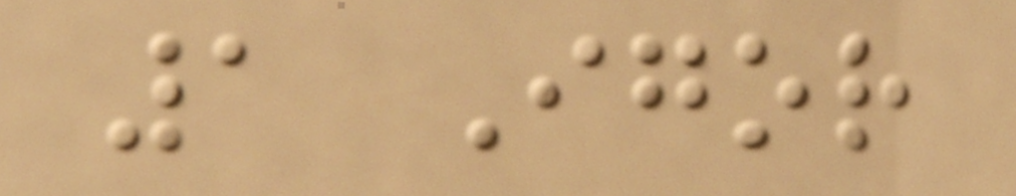1 Igor
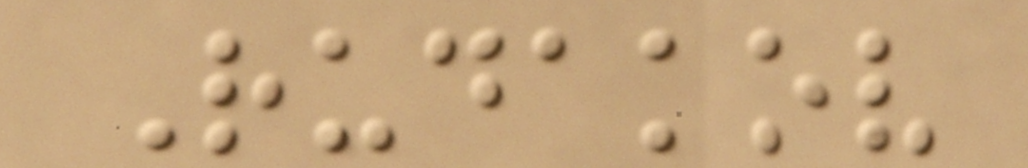Rudakov
